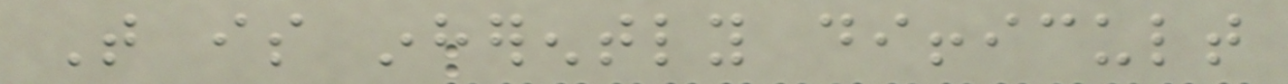That is inherently difficult
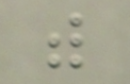with
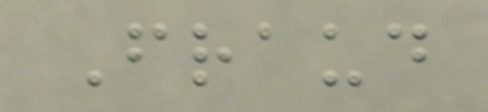Fraud
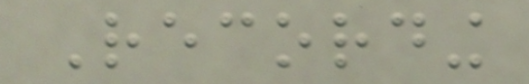Recording
